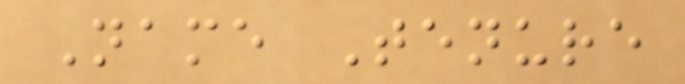Name Tenure
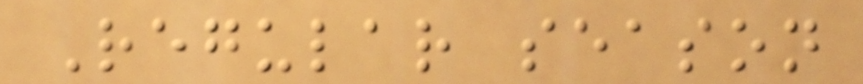Regular season
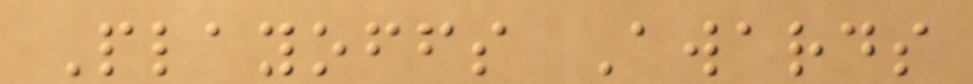Playoffs Awards
